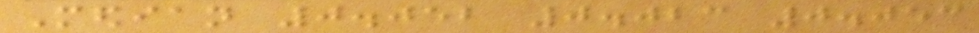Median 0.052 0.023 0.053
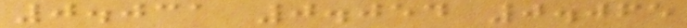0.031 0.054 0.065
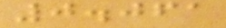0.061
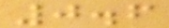0.6
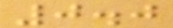0.0
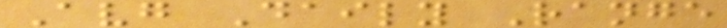Avg Daily Range
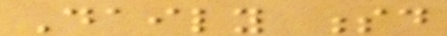Daily sd
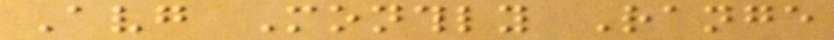Avg Monthly Range
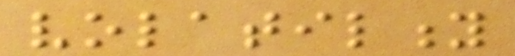volatility
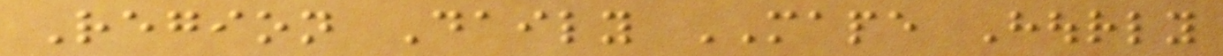Region Daily MAPE Hourly
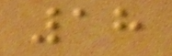18
